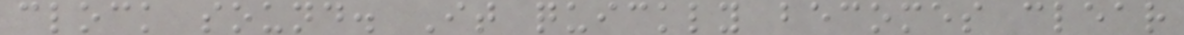clock sound. It quickly becomes clear
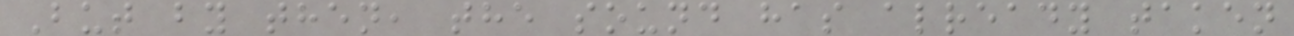But by then, the sound has already taken
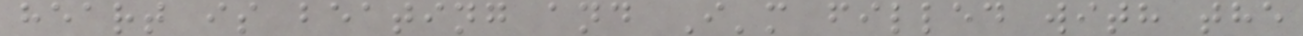heart is beating and I'm filled with the
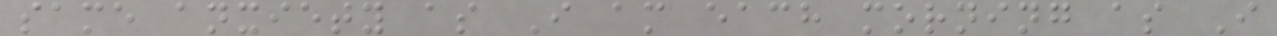same anxiety as I am each morning as I
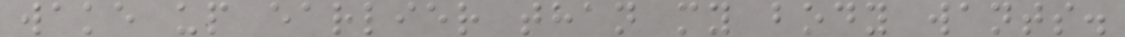wake up earlier than my body wants.
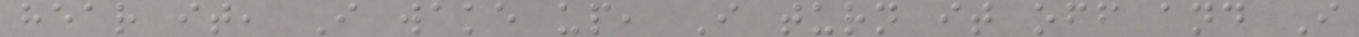hear it, I wake up, I turn it off and I
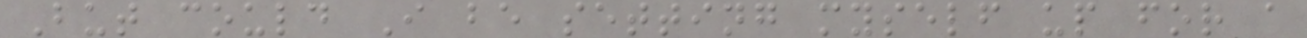But could I be setting myself up for a
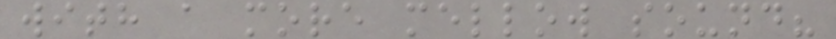with a more mellow sound?
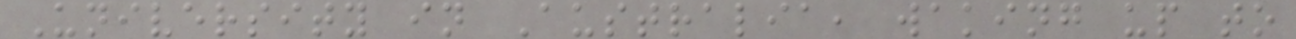University in Australia, waking up to
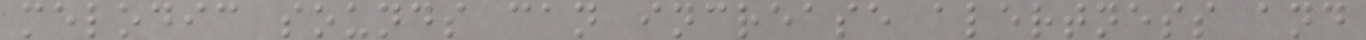melodic sounds can increase alertness and
